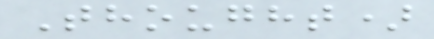Thought)
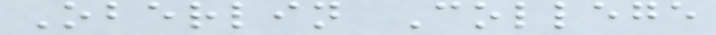Oberlin College
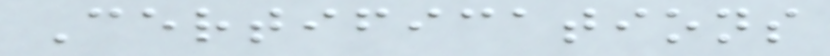Certifications
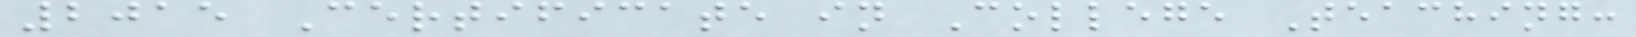2015 Certificate in College Teaching:
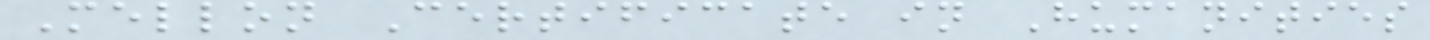Mellon Certificate in Humanities
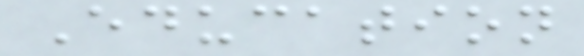Education
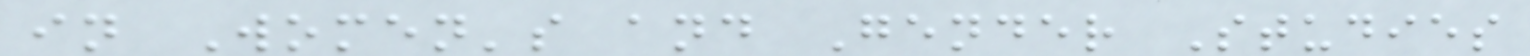in Women's and Gender Studies
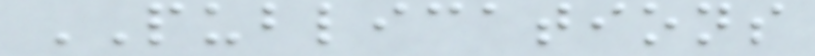PUBLICATIONS
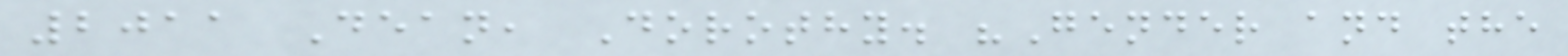2011 Dean, Dorothy. "Gender and the
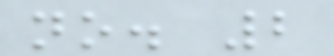no. 2
